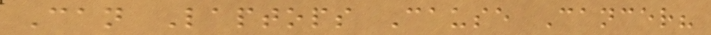Can Laptops Cause Cancer?
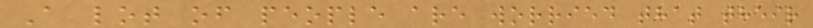A lot of people are worried that their
